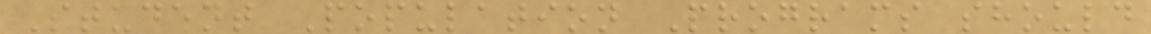Student Population Programs should
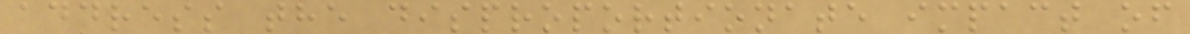address the disproportionate impact of
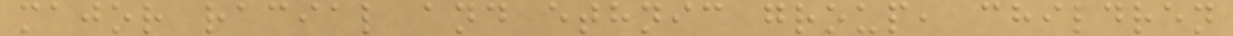major racial and ethnic group, children
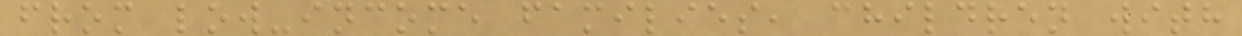from low-income families, children with
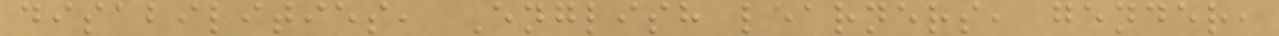disabilities, English learners, gender,
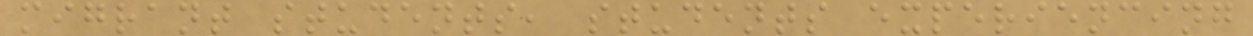migrant students, students experiencing
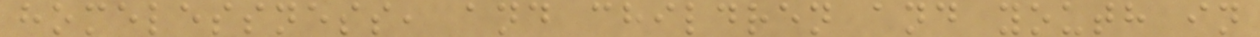homelessness, and children and youth in
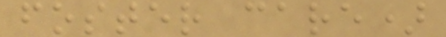foster care)
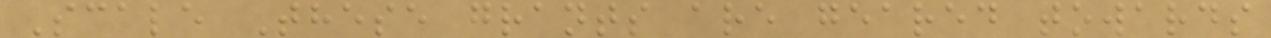Scale These grants are geared towards
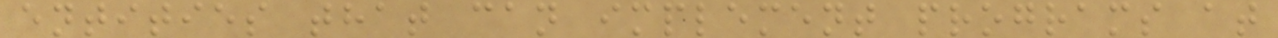entities that can implement programs at
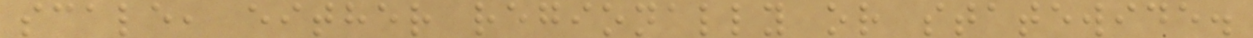scale, either regionally or statewide.
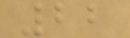22
